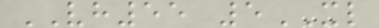VH55 5XL
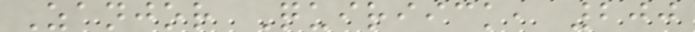Zanjor Quiriick, 200
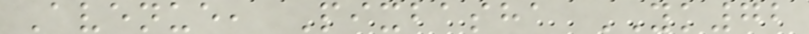Avenue, Pixbasha YK72
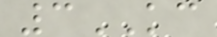3KC
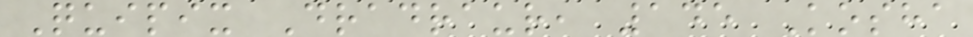Quipix Dradraur, 145 Kosha
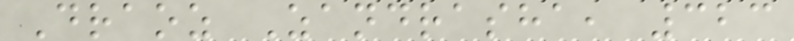Draoz Zandrasha, 323
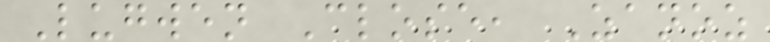Lugwen Close, Zanoz
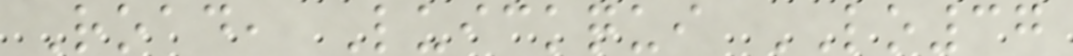Road, Luickqui LO37
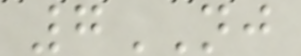7NJ
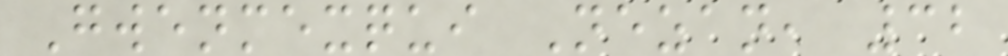Gwenmexqui Nezan, 32
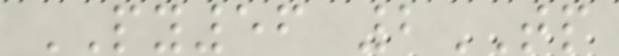PY56 2TP
